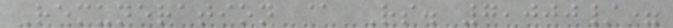Remuneration @ Rs. 7,000/=
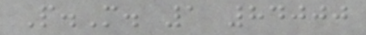P.M. 1 84000
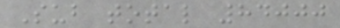Sub total 84000
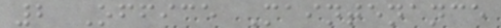2 Office Maintenance
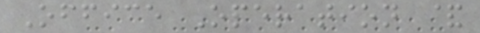Office Operation &
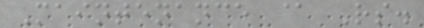Maintenance @ Rs.
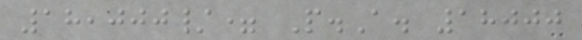18,000/= P.A. 18000
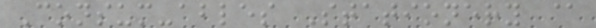Consum-ables Stationery @
